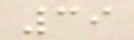39
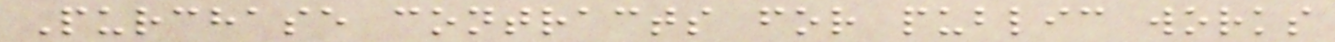Purchase contracts for public works
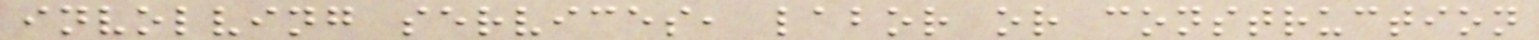involving services, labor or construction
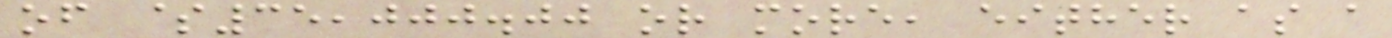of $35,000.00 or more, either as a
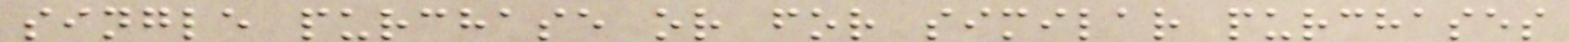single purchase or for similar purchases
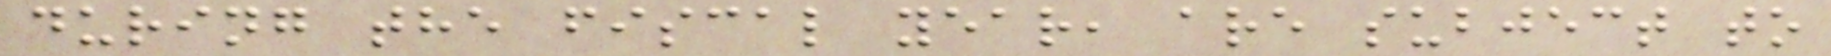during the fiscal year, are subject to
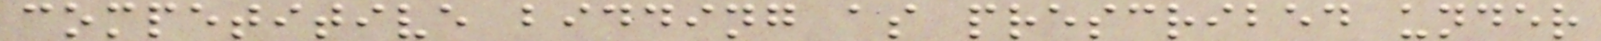competitive bidding as prescribed under
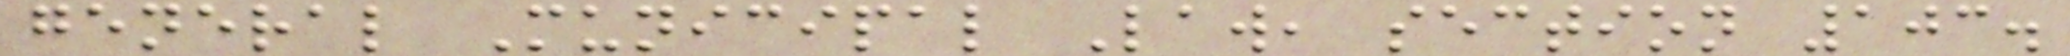general Municipal Law, section 103.
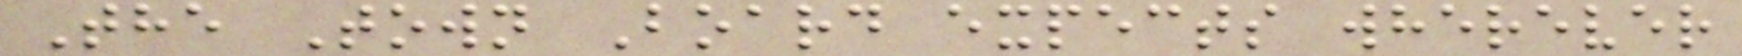The Town Board expects wherever
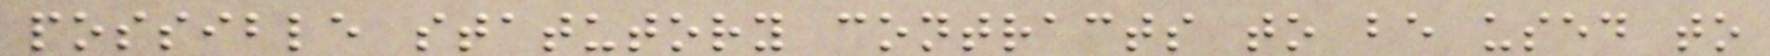possible statutory contracts to be used to
